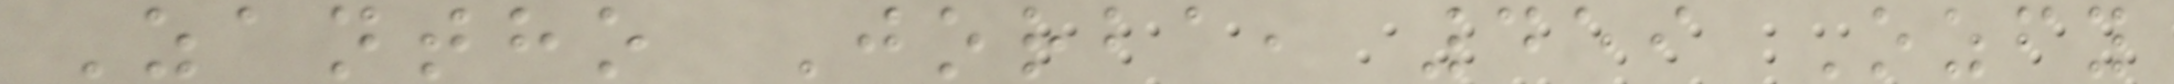Zantho Jorba, 459 Ozfy
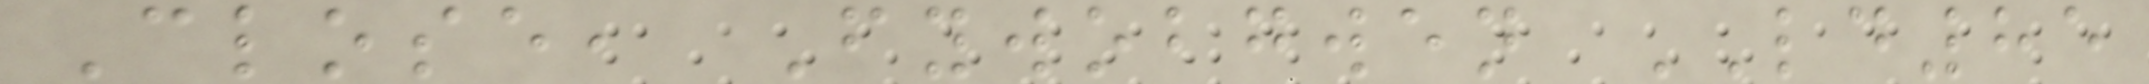Close, Fywobgwen LD85
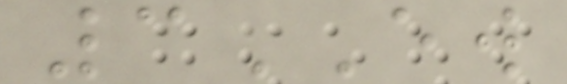3EW
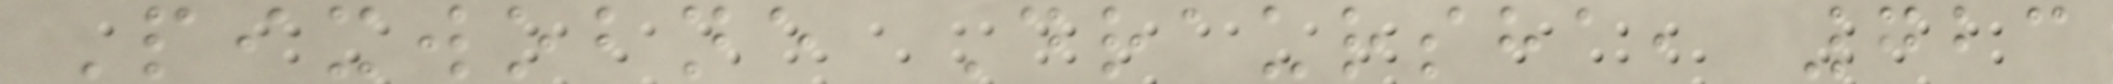Pixwobne Draursha, 723
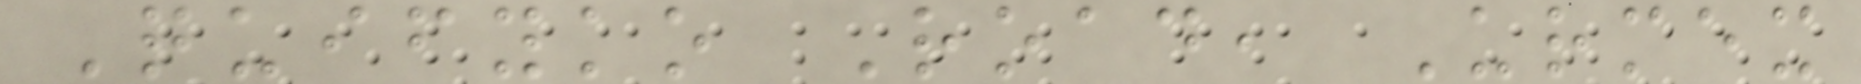Quifyko Road, Urmex
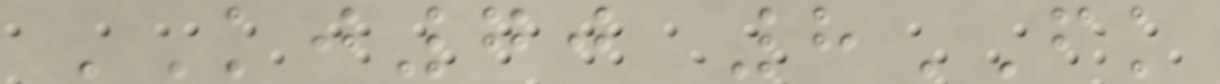KJ70 8FK
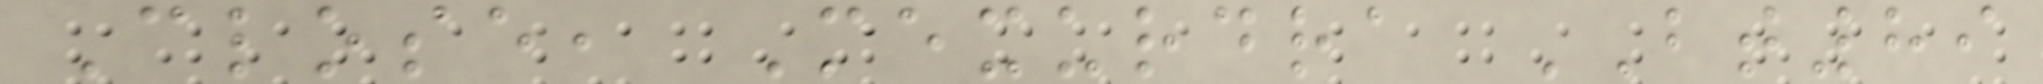Close, Mexurdra BT89
